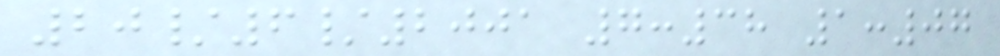20/6/2001 7:38 1:07
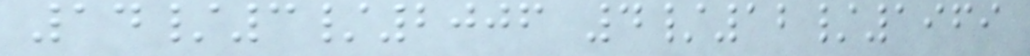14/3/2006 4/12/1969
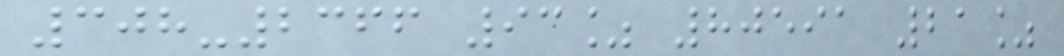308-2366 93% 80591 21%
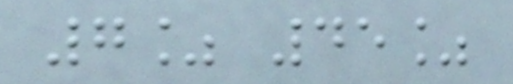7% 45%
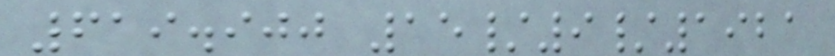619.900 15/9/1921
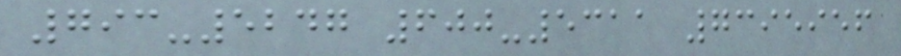793-5247 600-5311 7395956
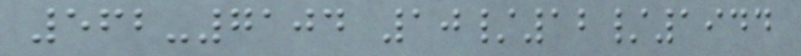562-7104 10/12/1944
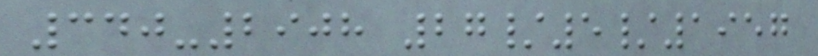340-2908 27/5/1957
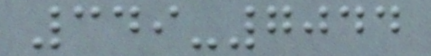349-7044
